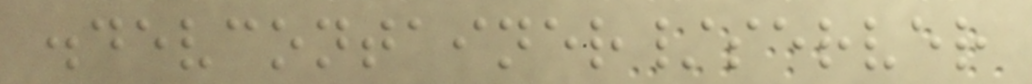.devcontainer/server
